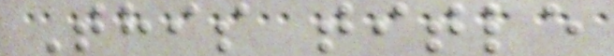This title
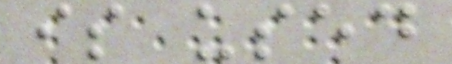is used
